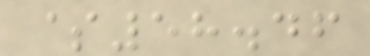$58.46
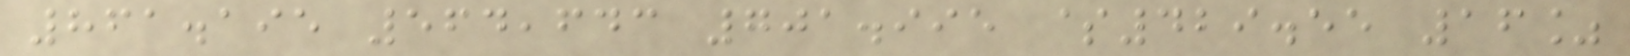861.195 564,643 701.995 $429.55 16%
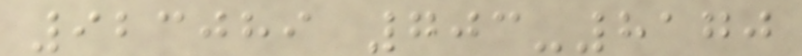923089 703-8170
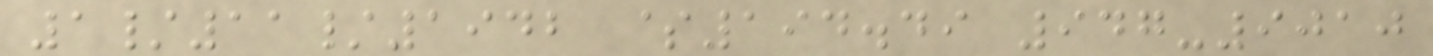1/11/1942 $194.49 947-9010
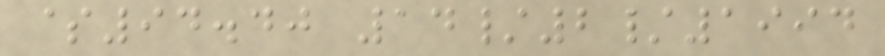$94.40 14/2/1994
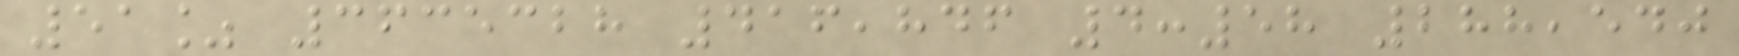51% 3635328 416,846 4:58 288,540
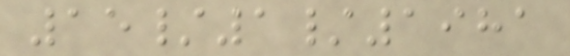15/1/1981
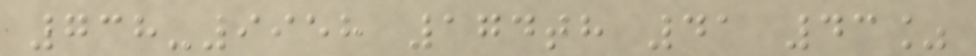738-9958 174th 41 43%
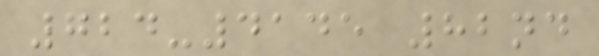724-4145 82nd
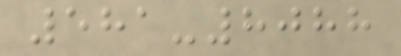581-8088
